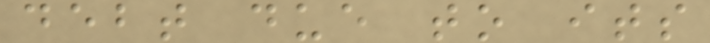debt due to its
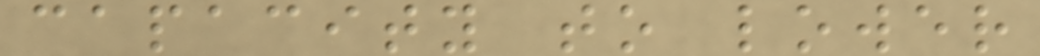capacity to lower
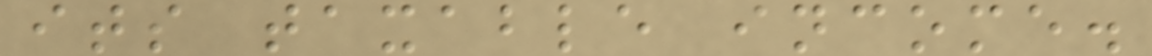its taxable income.
